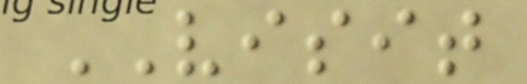VISIT
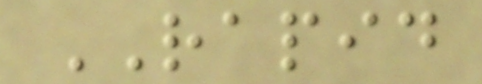RAPID
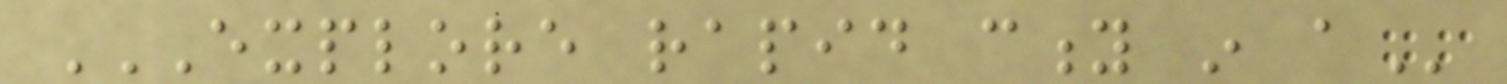EXPLORE RAPID CITY IN A
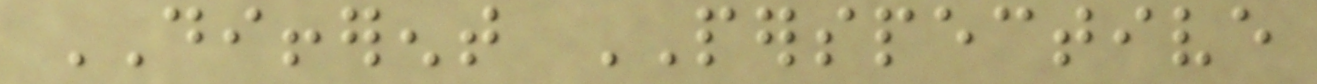DIFFERENT PERSPECTIVE
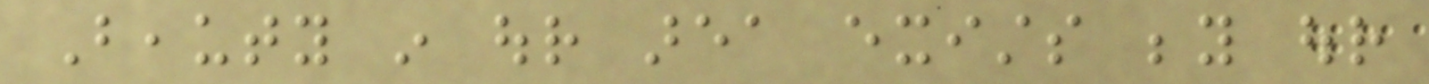Beauty in our area exists beyond our
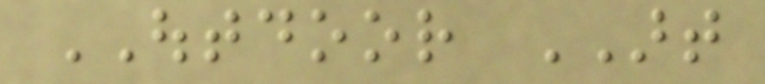OUTDOOR ART
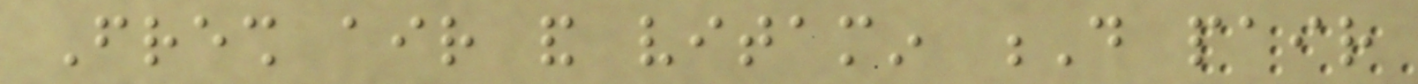Fresh air and vitamin D pair
